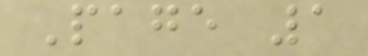Page 1
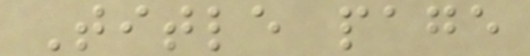Title page
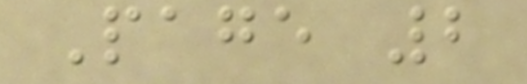Page 2
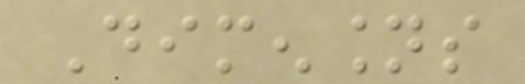Dimensions
